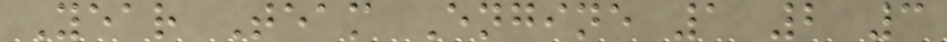Year Team Engine 1 2 3
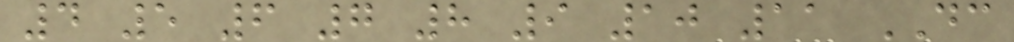4 5 6 7 8 9 10 11 DC
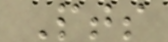Pts
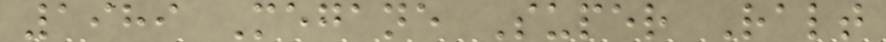1989 Megane Super Ralt
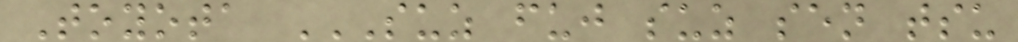Toyota SUZ FUJ SUZ SEN TSU
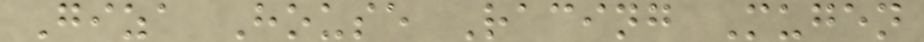Giza House Racing Mugen
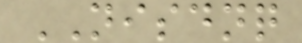NISDNQ
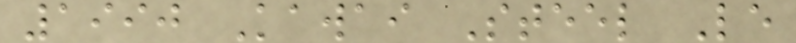1990 Kawai Steel Le
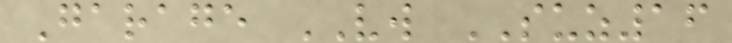Garage VW SUZ16
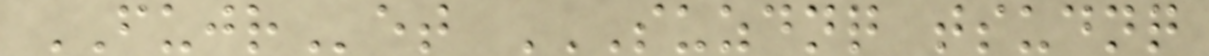FUJRet SUZDNQ TSUDNQ
